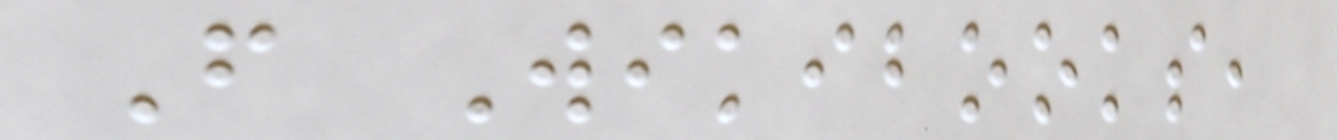From Wikibooks,
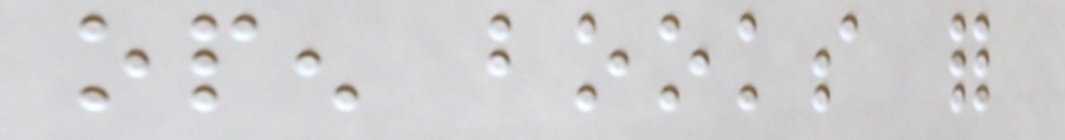open books for
